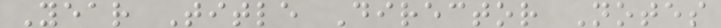Year Title Director Notes
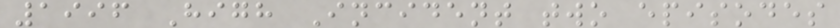1996 High Incident two episodes
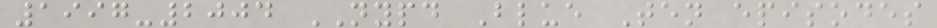1997-2004 NYPD Blue Ten episodes
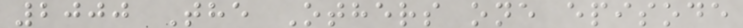2000 The Others one episode
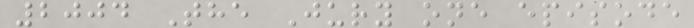2004 The Jury one episode
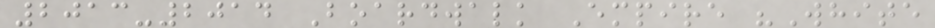2013-2014 Boardwalk Empire "White
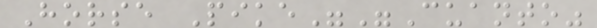Horse Pike""Cuanto"
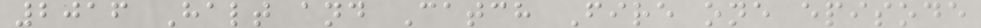2016 Halt and Catch Fire one episode
